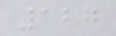127
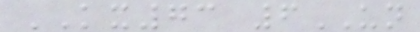KX73 6UN
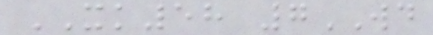XK58 7WD
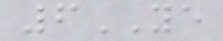6YE
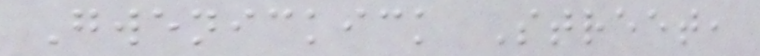Gwenickick Street,
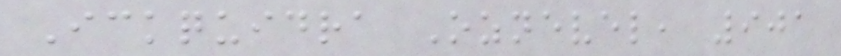Ickquidra Oznevel, 901
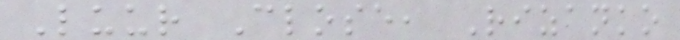Luur Close, Rizanko
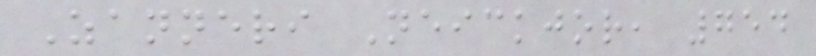Zanneri Neickjor, 754
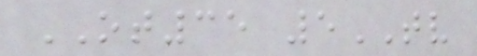OT35 5TV
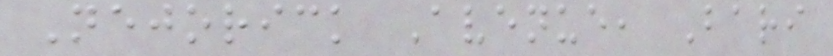Nejorick Avenue, Bari
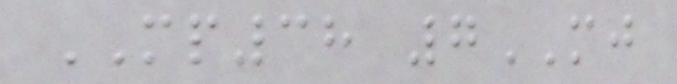MP38 7MJ
